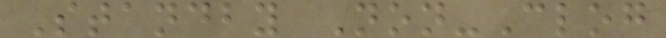Standby Non-Clog
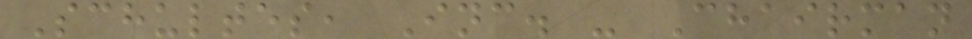Schultes, Inc. - Chairman
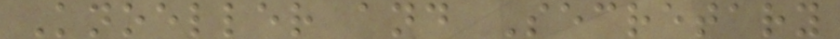Knoeller and Secretary
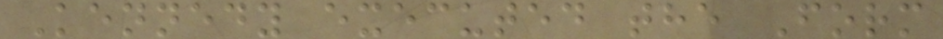Kennedy executed the Form
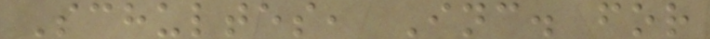Schultes, Inc. for
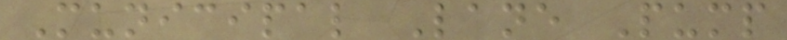Municipal Lane Pump
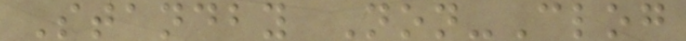Standby Non-Clog
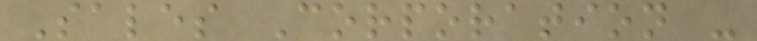Sales Corporation -
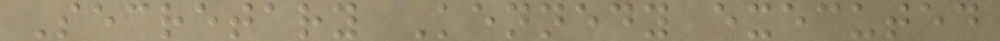Secretary Kennedy executed
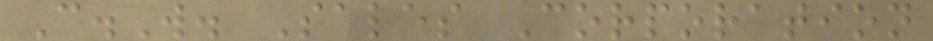C.W. Sales Corporation
